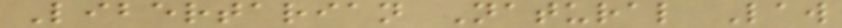Libertarian Natural Law
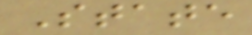State
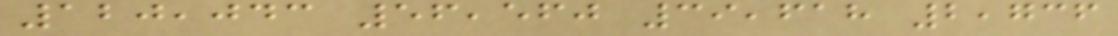120,043 56,560 39,618 2,736
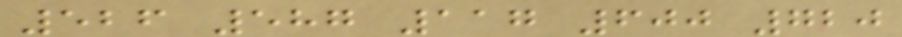526 587 117 600 720
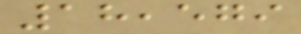18,579
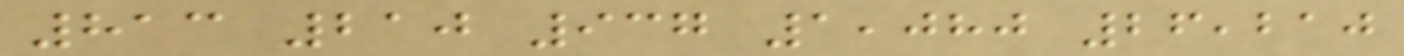813 210 937 1,080 26,210
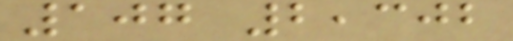107 2,302
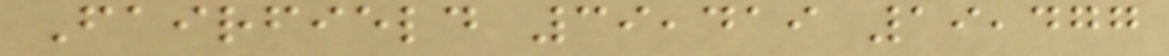Fairfield 39,419 19,477
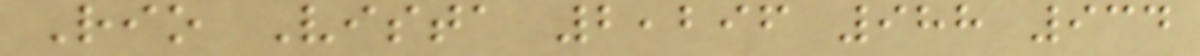Rio Vista 2,296 988 934
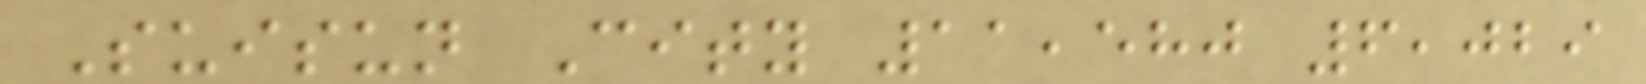Suisun City 11,580 6,029
